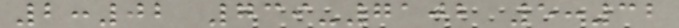2:02 739-7102 5:32
